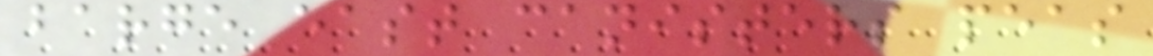barge east canisters peas
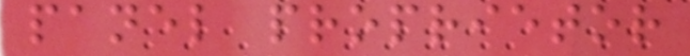panel proprietor
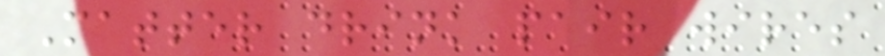Matter drink pair wires
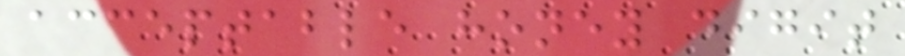acceptable honey digit
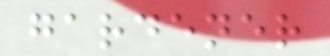gardener
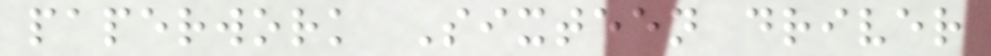paperwork Sixteen driver
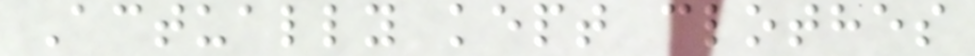Actually kept clothes
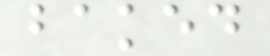baked
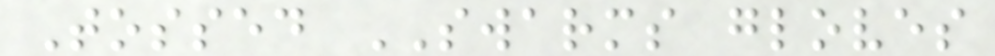Tossed SWARMS gloves
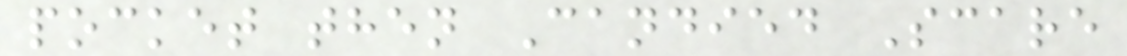pocket then Candied Scare
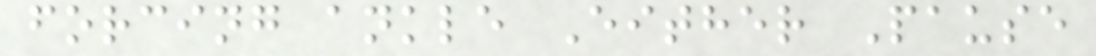forcing ankle Either Pause
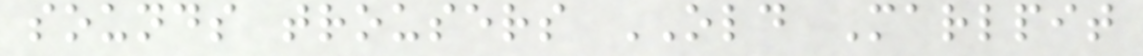sounds trousers OLD Marlpit
